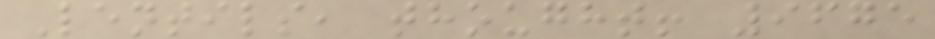Lentils, thought! 9675
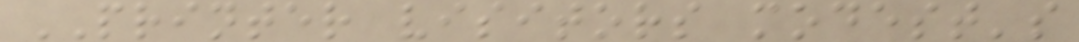PRINTER visitors modest's
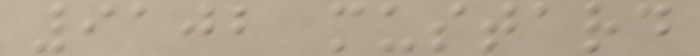9102 mustard
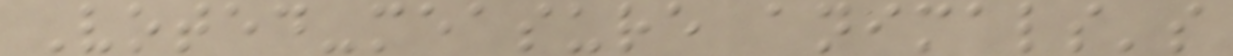Voted-measure animals's
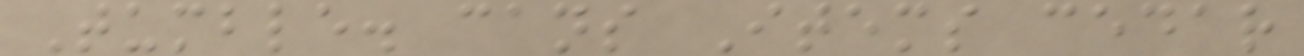Tumble. cans Items cedar
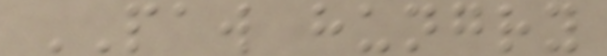PAW hungry
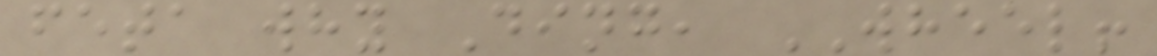feta why Ding, WHEEL!
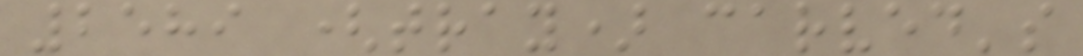2589 (tray) carved's
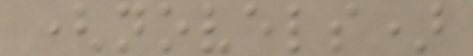(novels)
